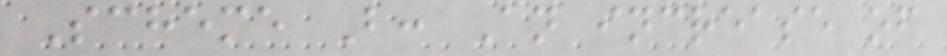Scheme B: An increase of
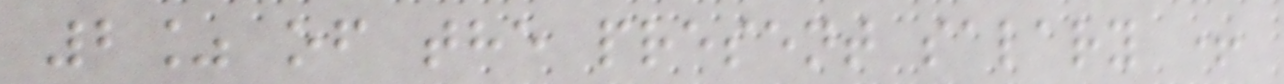2% of the present salary +
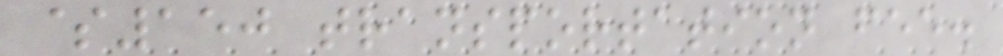$150 transportation fee.
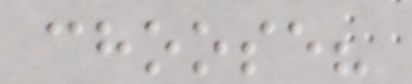choose?
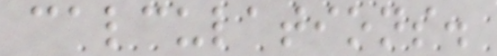calculations.
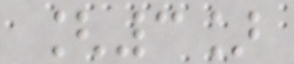[3]
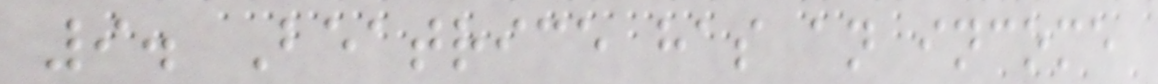9. Beatrice has an income
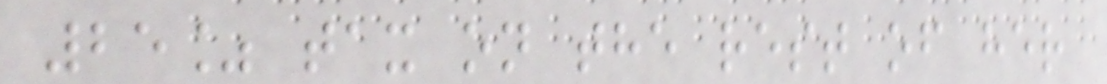25% tax on the rest of her
